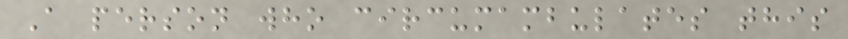A person who circumambulates this
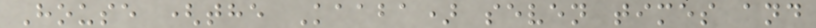House (the Kaaba) seven times and
